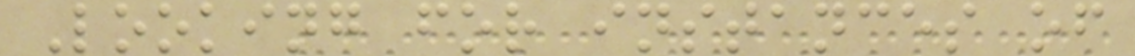Looking for instances of
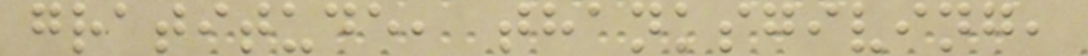gratitude, thanksgiving,
